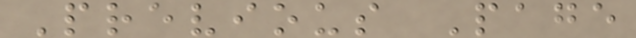Previous Page
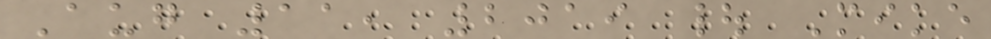Aug 11, 2019 | Mike
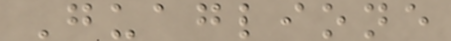Guaglione
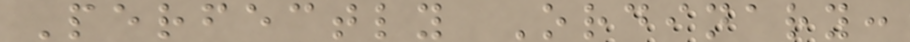Perfectly Ordinary:
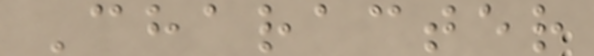Character
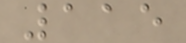115
